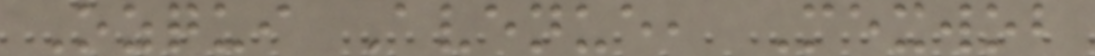Ozqui Avenue, Mexwob
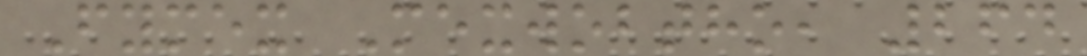Fymex Mexwobtho, 264
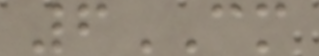6CM
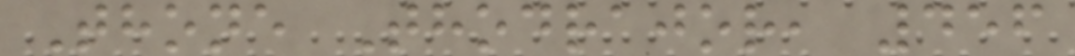Thone Thodrajor, 456
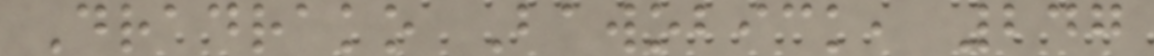Dradrako Bawobick, 247
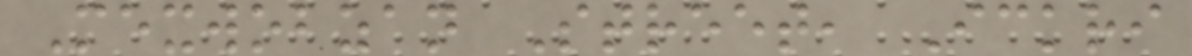Mexwobzan Street, Ickri
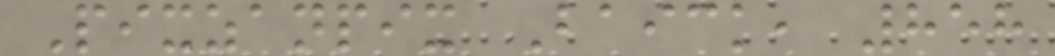Pixzanpix Baick, 858
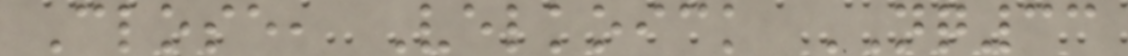Close, Velkoick NQ33
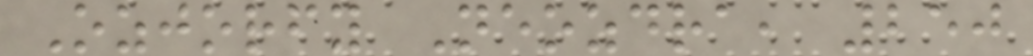Ozjorfy Neozdra, 250
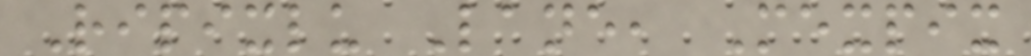Ripixlu Lane, Mexpix
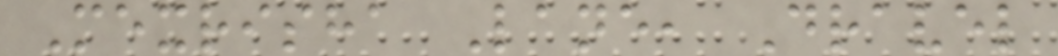Mexrisha Lane, Dravel
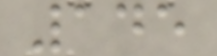145
